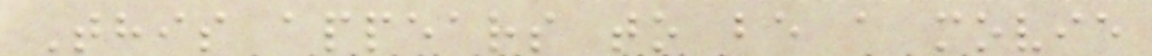This appears to be a movie
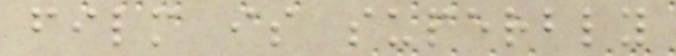film is superbly
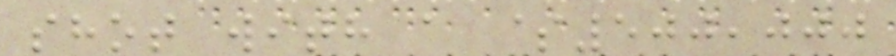shot with a $500,000
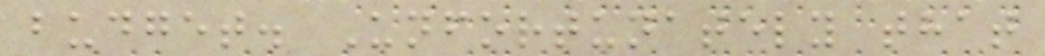budget. Unfortunately that
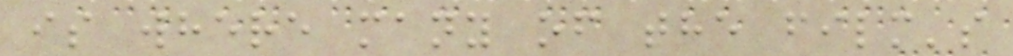is where many of the film's
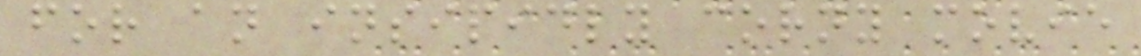for an insipidly corny movie
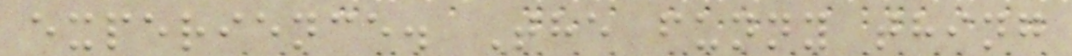experience. The funny thing
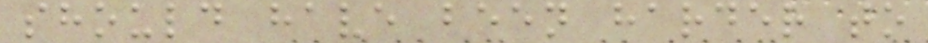should have been harder to
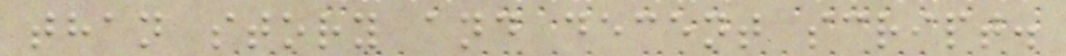than story and decent script.
